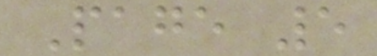Page 5
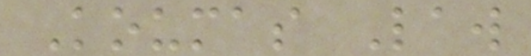Koumas Law
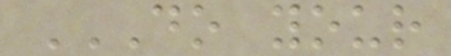DO YOUR
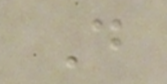D
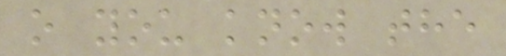o you know the
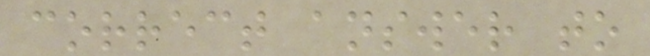correct answer to
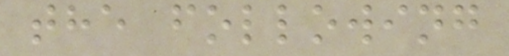the following
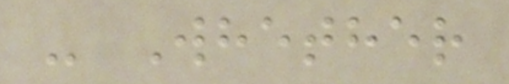- Whether
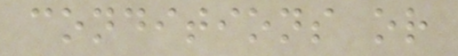conditions or
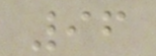96
